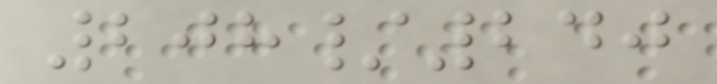208/240
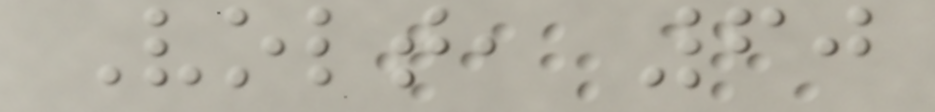Volt, 60
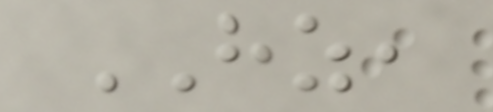HZ,
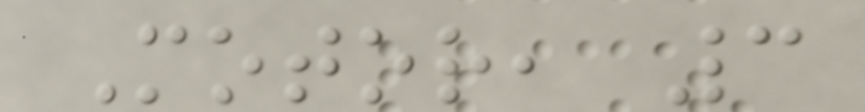Motor, 3
